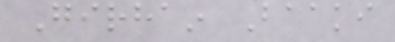Girhain Baaki
